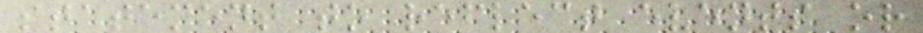statement to reflect events or
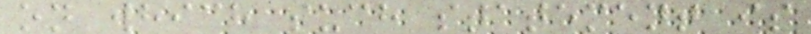on which such statement is
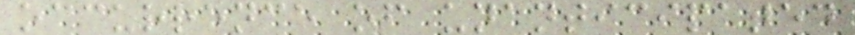occurrence of unanticipated
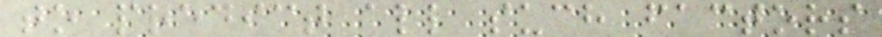to predict all such factors
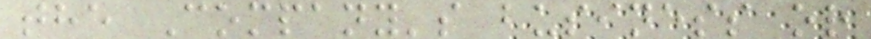the Company's business or
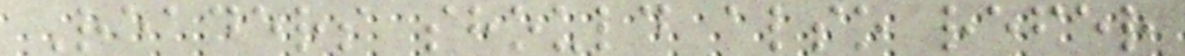Readers should also refer
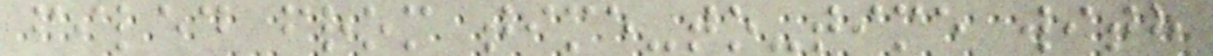filed from time-to-time with
